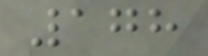178
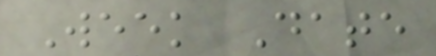Week Date
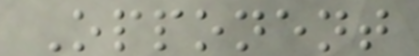Opponent
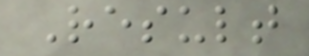Result
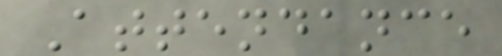Attendance
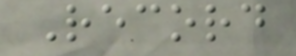Record
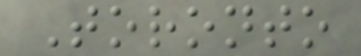Toronto
